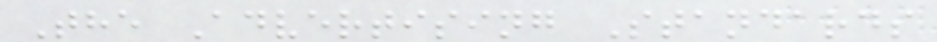The Advertising Standards
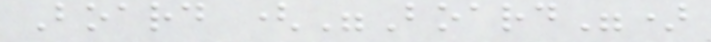Board ("Board")
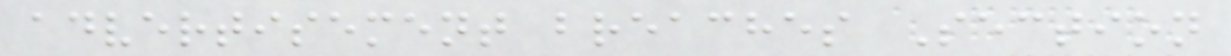advertisement breaches Section
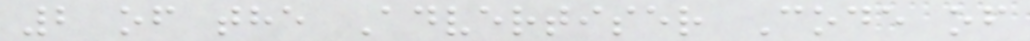2 of the Advertiser Code of
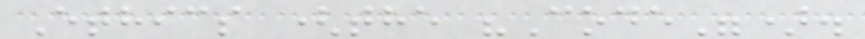Ethics (the "Code").
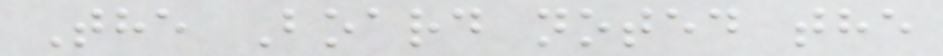The Board noted the
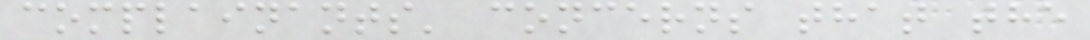complainants' concerns that the
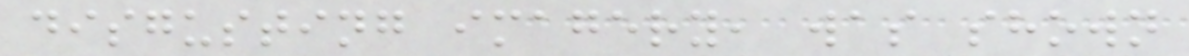disgusting imagery, was shown
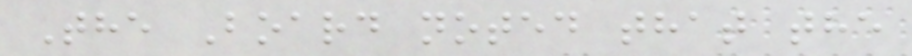The Board noted that the
